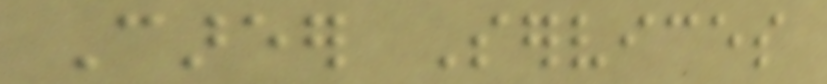Career Services
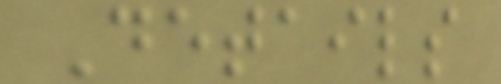Details
